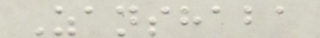Zanshaba
